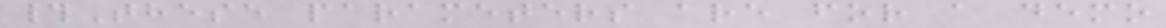#These parameters are for a demo
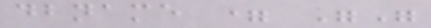dbname = ""
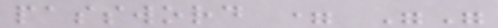password = ""
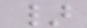}
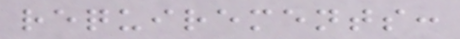requirements:
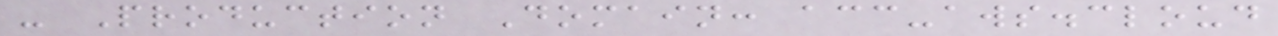- Production Domain: acc-aws.cloud
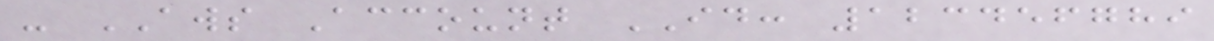- AWS Account ID: 123456789
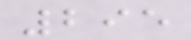295
